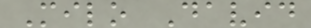Milo David
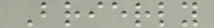Brierly
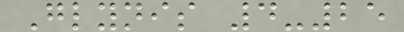Glynis 4-25
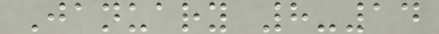January 8-14
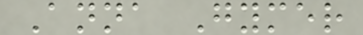Anna Gymer
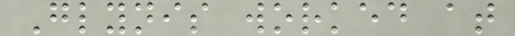Glynis worked at
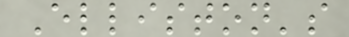Elliston's
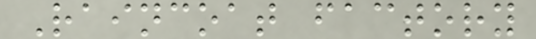Raincoat factory
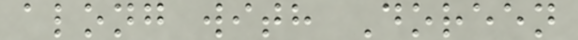along with Doreen
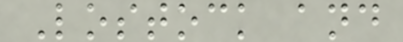Lostock and
